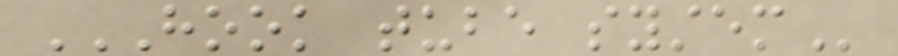HOOK TUBE SYSTEM
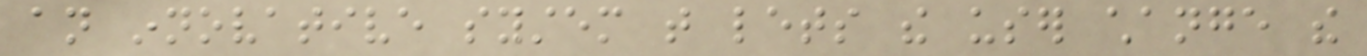an innovative system that lets the user change the
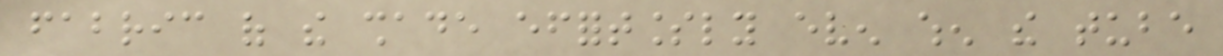fabric of the shade effortlessly even when the tube
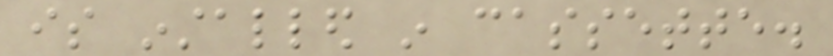is installed in cassette.
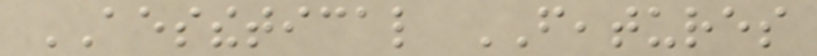AESTHETICAL FEATURES
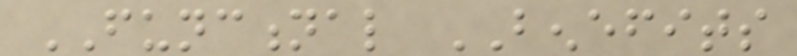FUNCTIONAL BENEFITS
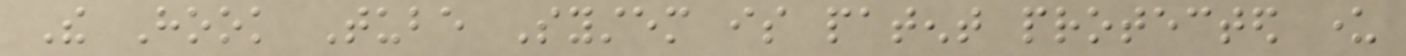The Hook Tube System is patent protected under
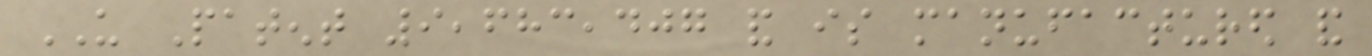US Patent 9,683,407 and is manufactured and
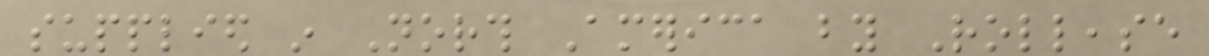supplied in North America by Rollease
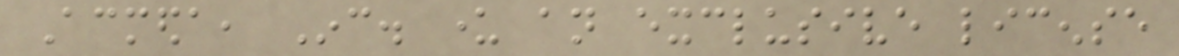Acmeda, Inc. under an exclusive license
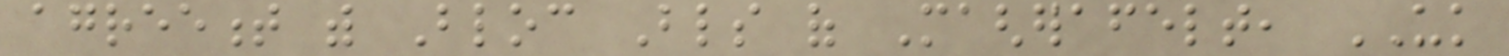agreement with Bloc Blinds of Magherafelt, UK
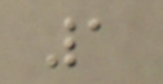1
